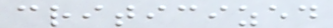criticized
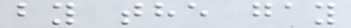by the gay
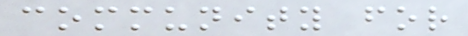community for
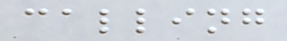calling
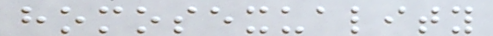homosexuality
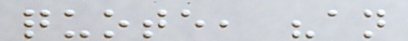quote, "an
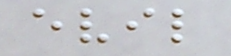evil
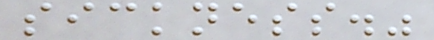sickness."
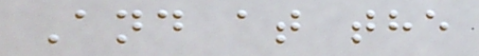And at the
